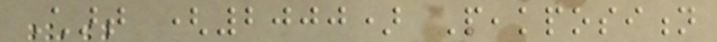Chart (2000) Peakposition
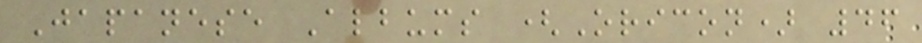Japanese Albums (Oricon) 46
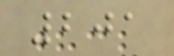201
